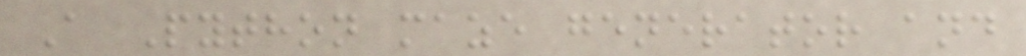A Python maze generator and
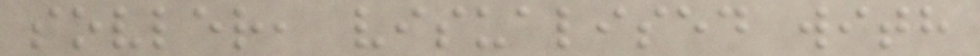sovler, visualised with
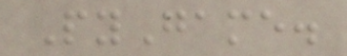PyGame.
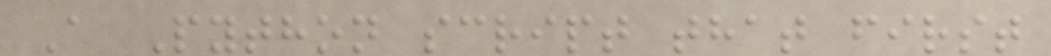A Python script that first
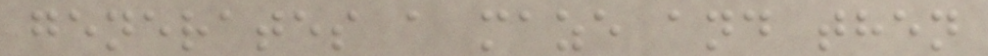generates a maze and then
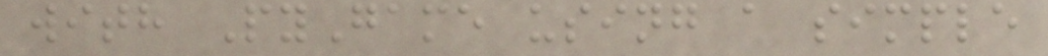with PyGame using a simple
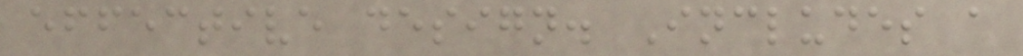effective design. Includes a
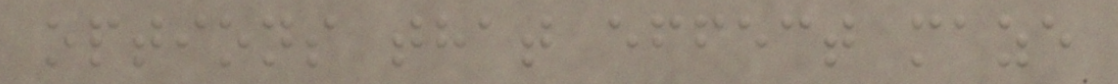options that effect maze
